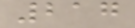217
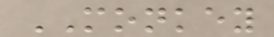MONKEY
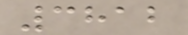3812
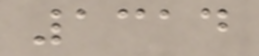1314
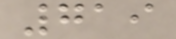719
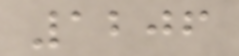1206
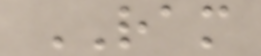RAM
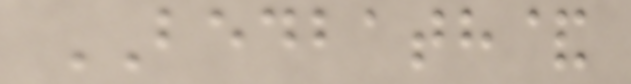BEDBATH&
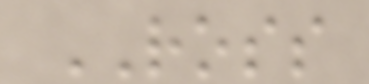ROSS
